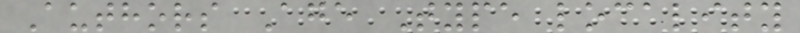Authors Age Type locality
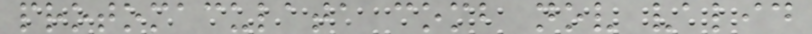protomaculata comb nov valid
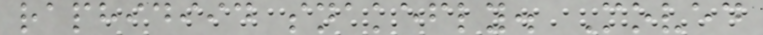raphidiid snakefly. Moved
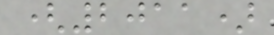(2011)
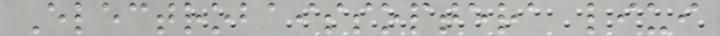Electrobaissoptera liui
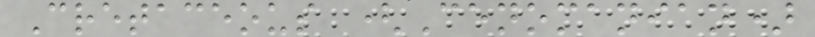Cretaceous (Cenomanian)
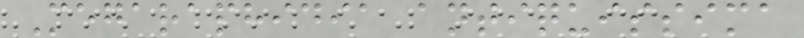Megaraphidia antiquissima
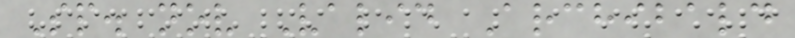Sp. nov Valid Archibald
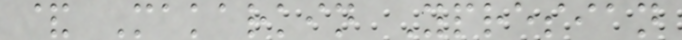& Makarkin Ypresian
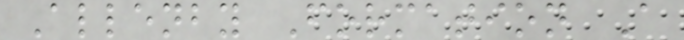Allenby Formation A
